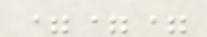===
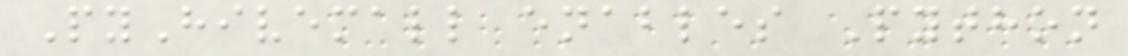PyHivemall enables Python
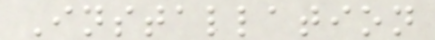Installation
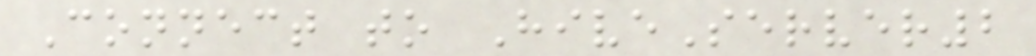Connect to HiveServer2
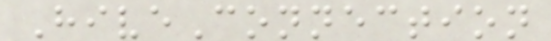HiveConnection
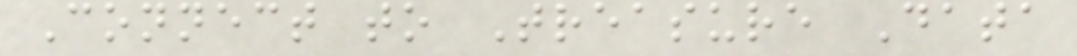Connect to Treasure Data
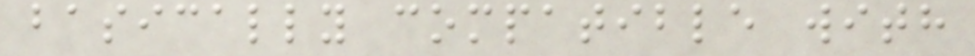basically compatible with
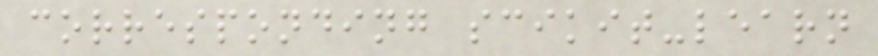corresponding scikit-learn
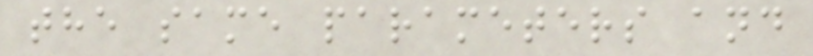the same parameters and
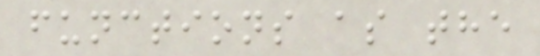functions as the
